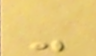-
